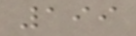199
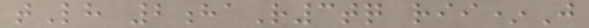tLh 2haR3tq rii*J
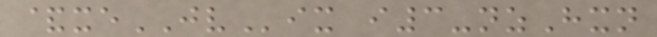&xeJVix i3-nzHxn
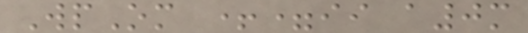WpOm +=ii a0m
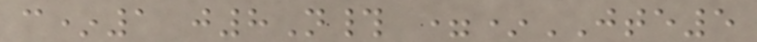c*1 j8N# =*JTE5
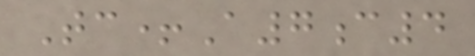Tc+A7c4
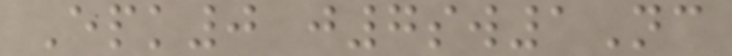Epk0 j7sw1Nc
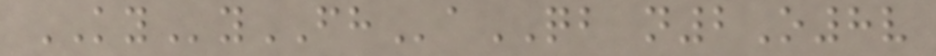KYyFHaQB n2O8v
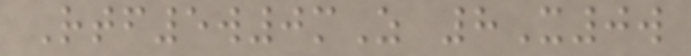Rtf5w0mZ 8X0w
